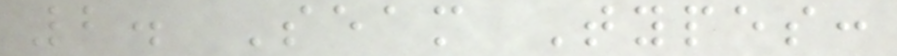2. Seam Types:
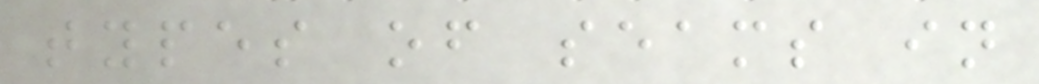types of seams in
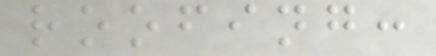roofing:
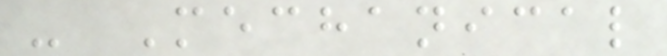- Mechanical
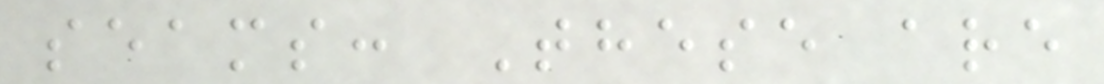seams: These are
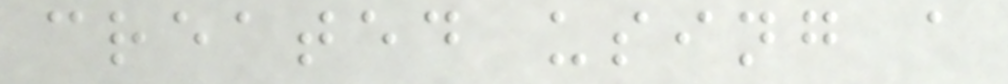created using a
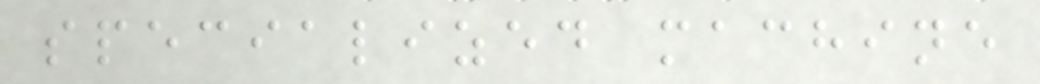specialized machine
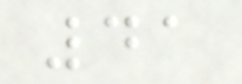41
